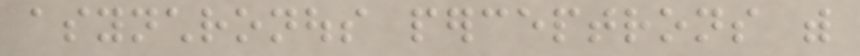asynchronous perceptrons with
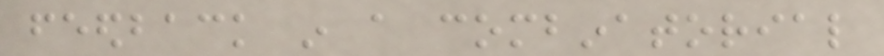feedback in a combinatorial
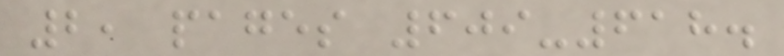2, pages 609-618.
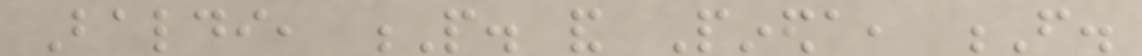Baldi, P. and Pineda, F.
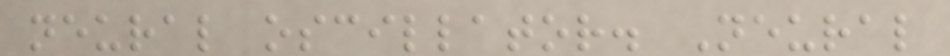neural oscillator. Neural
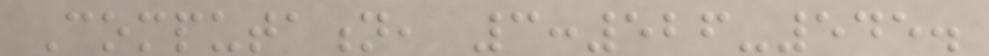Computation, 3:526-545.
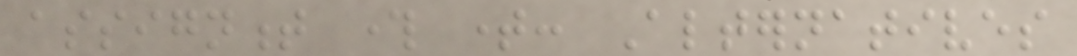assignment through time: Alternatives
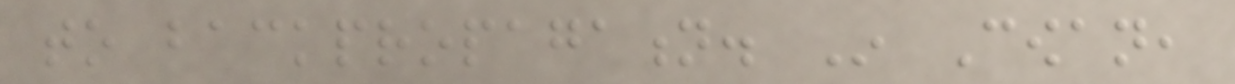to backpropagation. In Cowan,
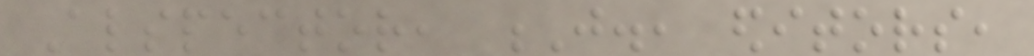Alspector, J., editors,
